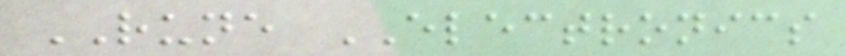RUNE ELECTRONICS
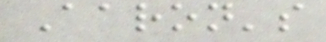Aaron's
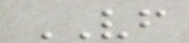VF
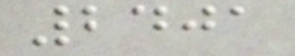2401
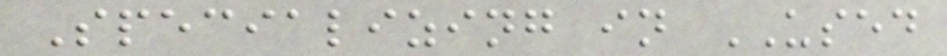Specializing in USED
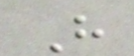H
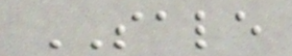SALE
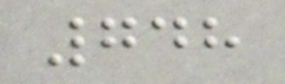748
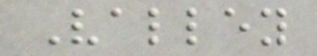Valley
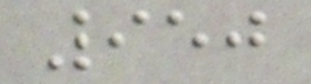950
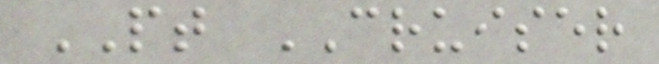PT CRUISER
